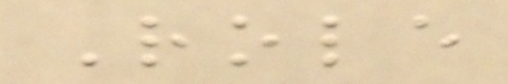Role
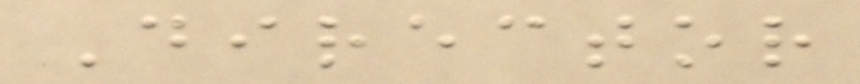Director
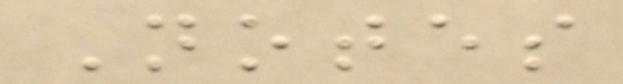Notes
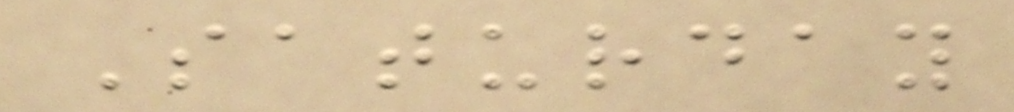Saturday
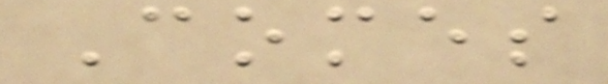Comes
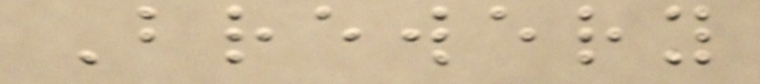Brewery
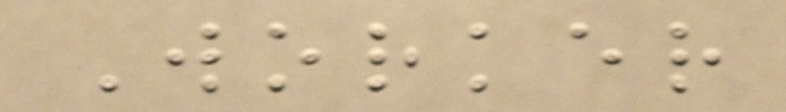Worker
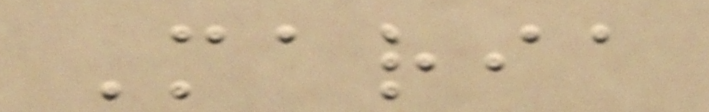Maria
